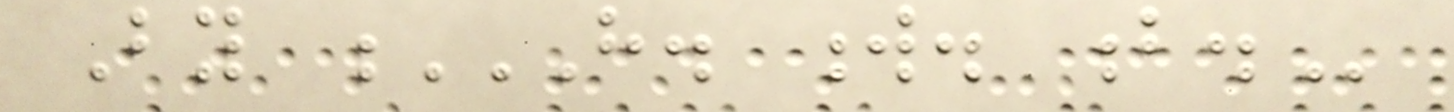By H. W. B.
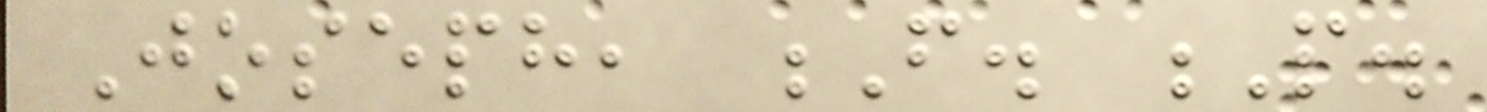Joseph, F. P.
